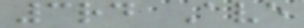3rd Ave
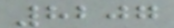8207
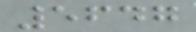5647
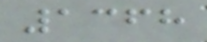1368
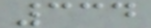334
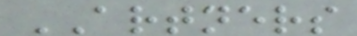ARTNERS
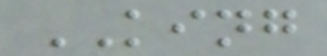KING
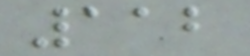112
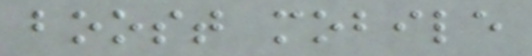boost mobile
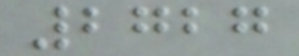2727
